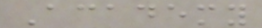Academy
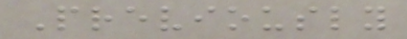Previously
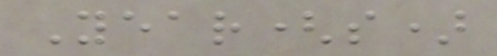Year(s)
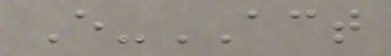E-ACT
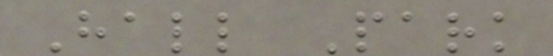Hall Park
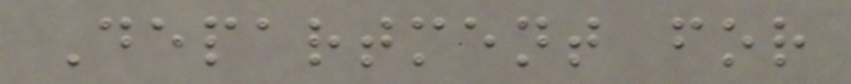Department for
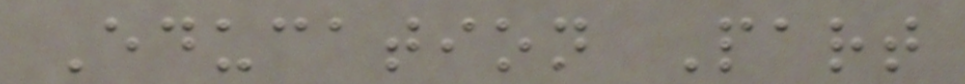Education Part
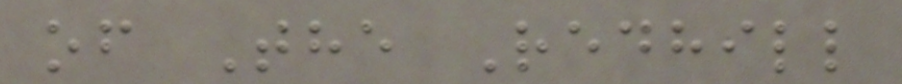of The Redhill
